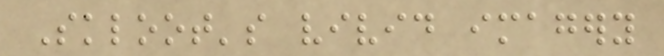Skloot's vivid imagery
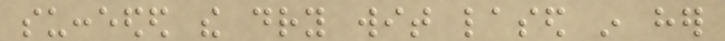succeeded the dry wit lased in her
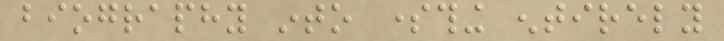biography into something entirely
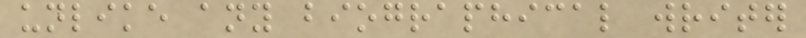unlike any biographical writer
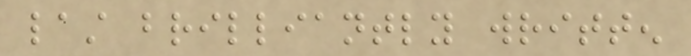last brilliantly written
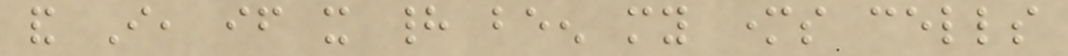and I, if it had been my mothers cells
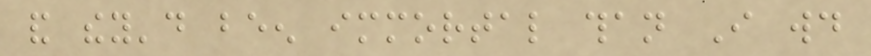and they'd been immortal than I would
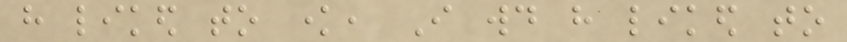have liked to know, I would have liked to
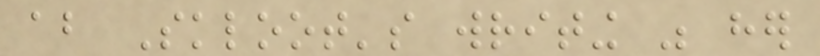about Skloot's writing was her
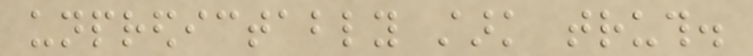unpredictably stark truth.
